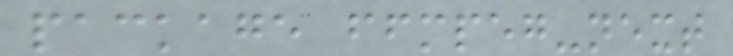package ffmpeg-next
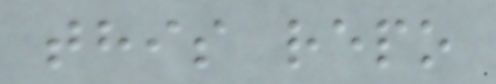this repo
